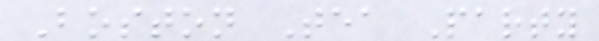Boston Tea Party
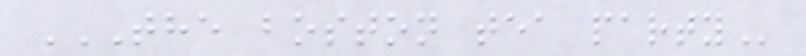THE BOSTON TEA PARTY
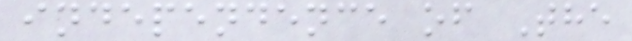independence of The
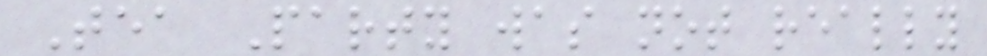Tea Party was not really
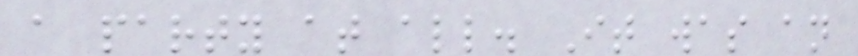a party at all. It was an
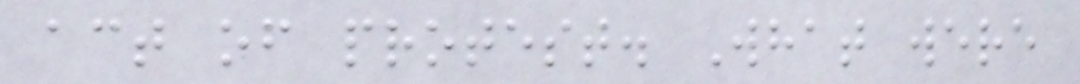act of protest. What were
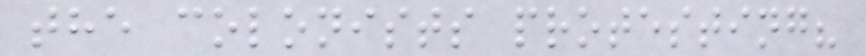the colonists protesting?
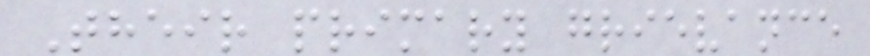Their primary grievance
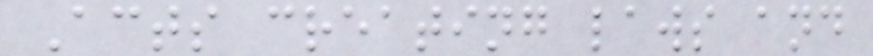Acts creating laws and
